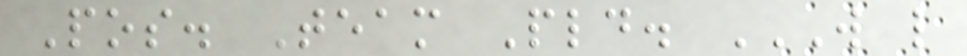Pos. Team Pld. W L
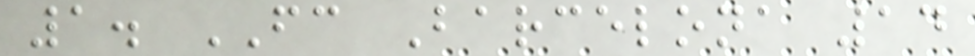1. FC Barcelona 14
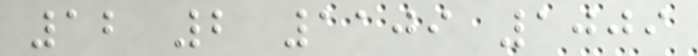12 2 1109 1009
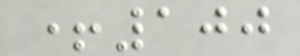+100
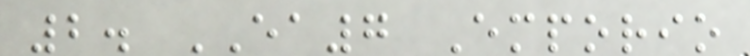2. EA7 Emporio
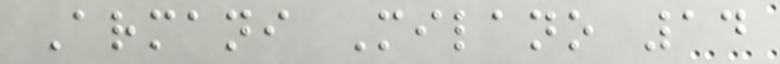Armani Milano 14
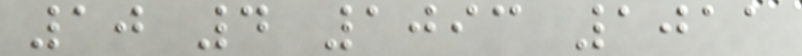10 4 1093 1011
